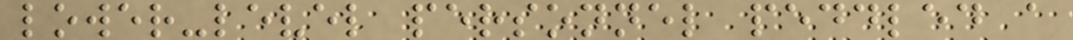lower-level personnel peddled a
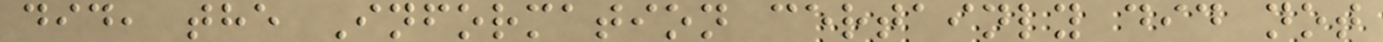did, the Information certainly did not
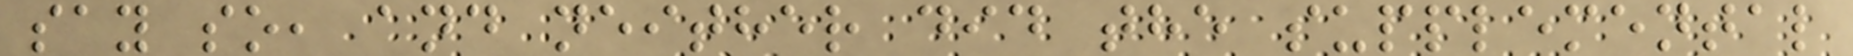say so, and neither did the supplemental
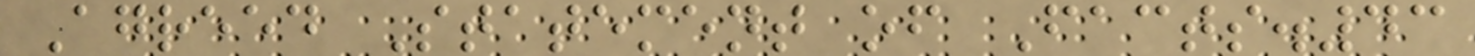Agreed Statement of Facts.43
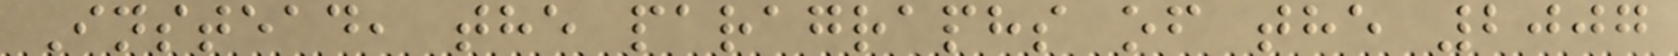Instead, the paragraphs of the 2007
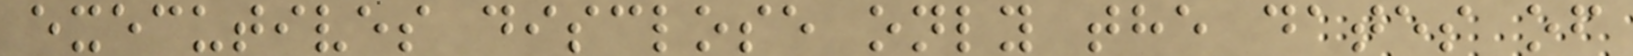executives disclose only the dates of
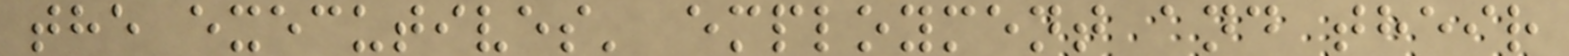the executives' employment and their
